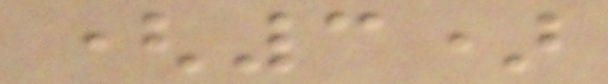(3)
